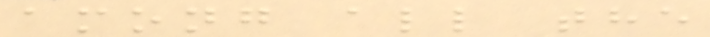among all the
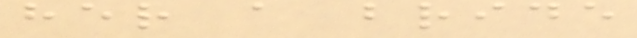her a bride
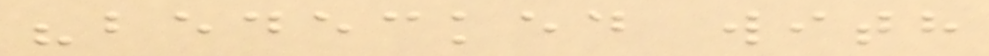"bedecked with
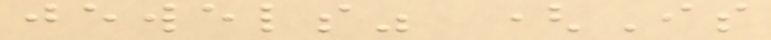jewels" (Is
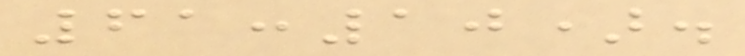61:10).
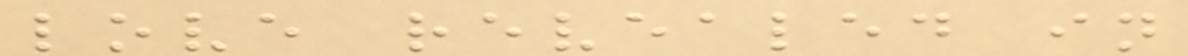love revealed in
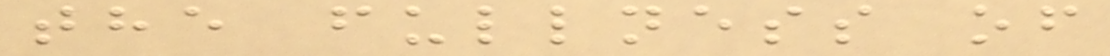the fullness of
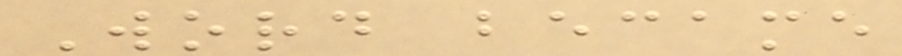Word became
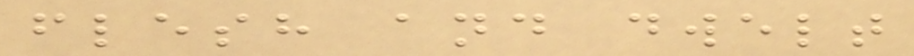flesh and dwelt
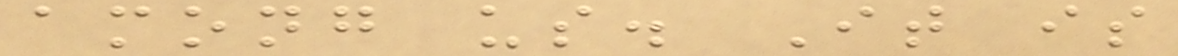among us. It is
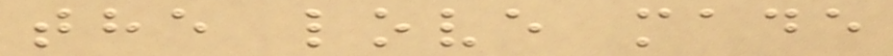the love made
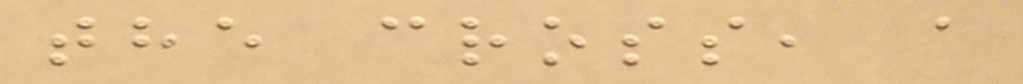the cross, a
